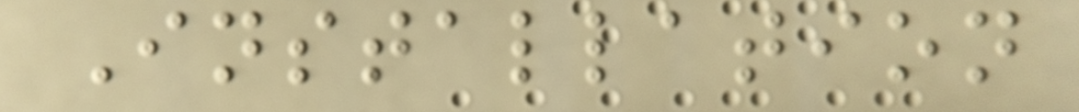Installation
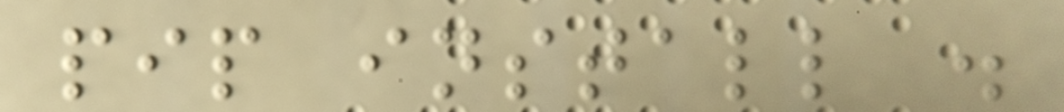pip install .
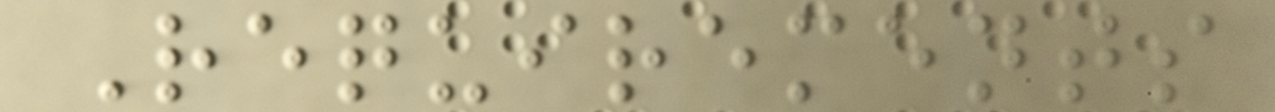Requirements
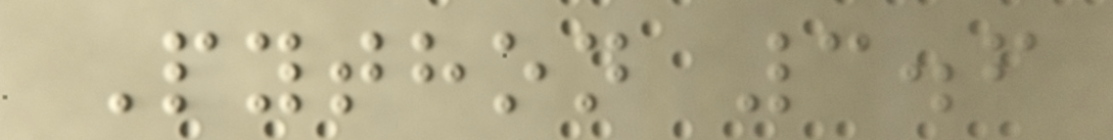Python 3.6
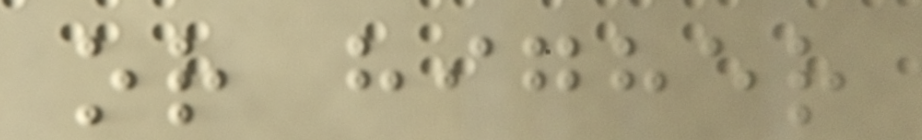or higher
